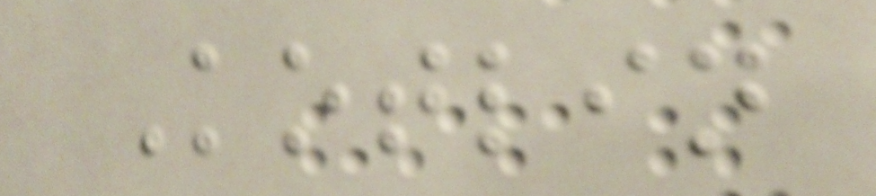Kotlin
